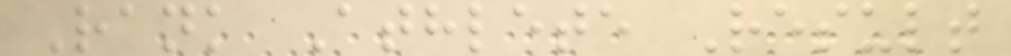Rank Athlete Result
